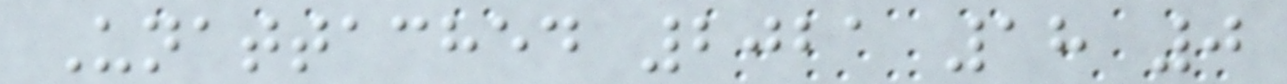Unattached 2021 18 0
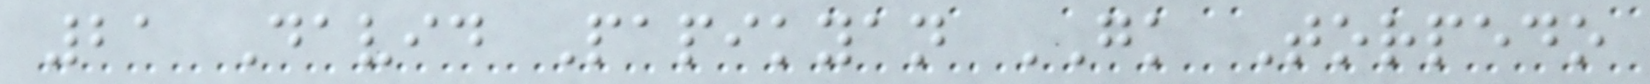21 David Papikyan GK Torpedo
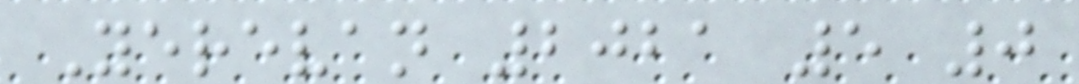Yerevan 2021 5 0
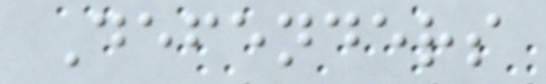Defenders
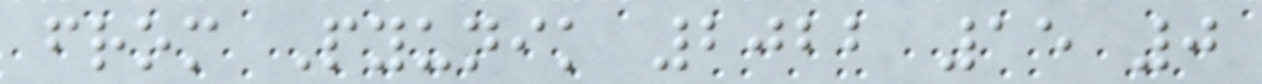from Pyunik 2022 15 0
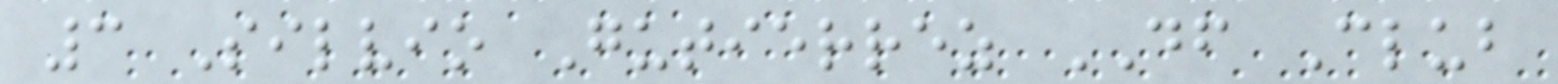3 Silvio Gutierrez DF Club
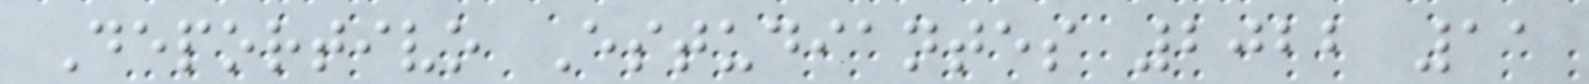Deportivo Estudiantes 2022 11
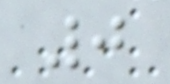0
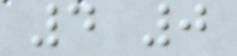4 0
